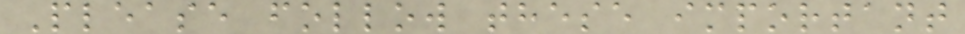Please follow these important
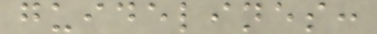guidelines:
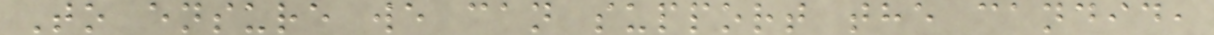To ensure we can support the candid,
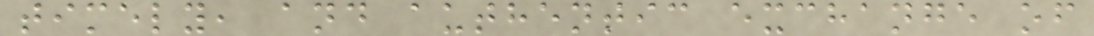timely, and authentic exchange of
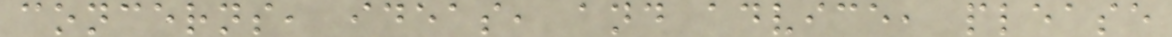concerns, ideas, and advice, please
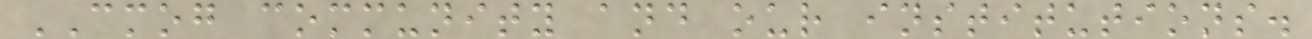CMOG community and our institutions.
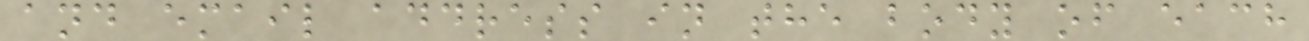and email address in the body of each
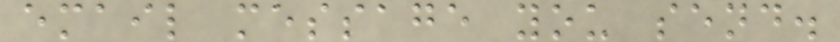email message you send.
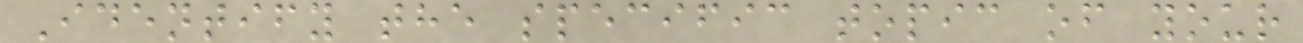Identify the specific topic of your
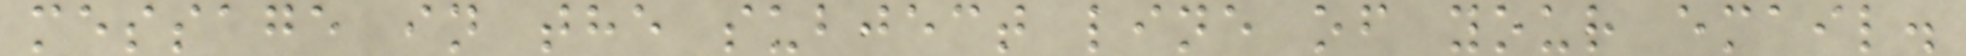message in the subject line of your email.
